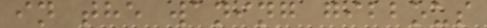in the waning gibbous
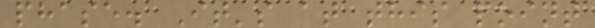phase. It's at this point
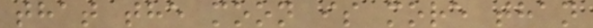that the moon is more than
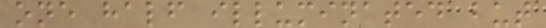one half illuminated but
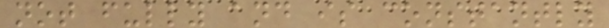not fully and is constantly
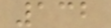132
